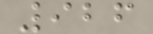926
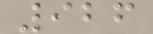926
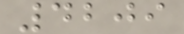4209
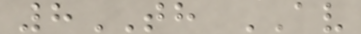8TH AV
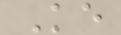Ke
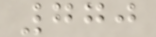770
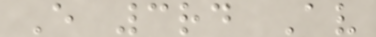E 3rd Av
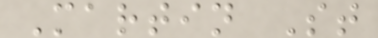Martin St
